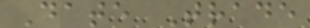Date Trade
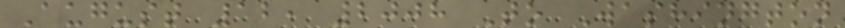August 12, 2008 To Washington
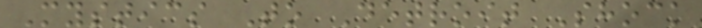Mystics To Detroit Shock
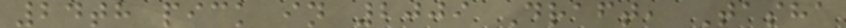24th pick in 2009 Draft, Tasha
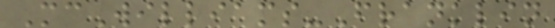McWilliams-Franklin
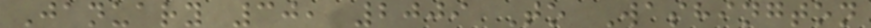January 30, 2009 To Washington
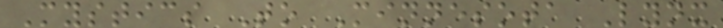Mystics To Minnesota Lynx
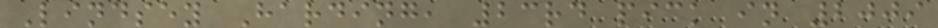Lindsey Harding, 23rd pick in 2009
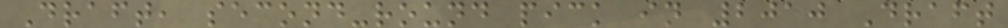Draft, second-round pick in 2010 Draft
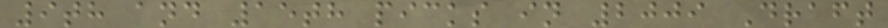9th and 15th picks in 2009 Draft
